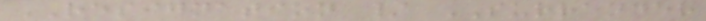RESIGNATION / SURRENDER
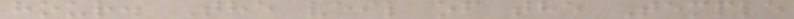hour. The veil of the Temple
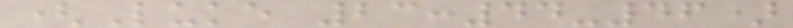(Luke 23:44-46)
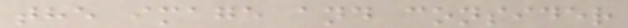the image and consider
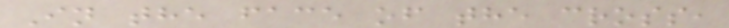In the face of the cross,
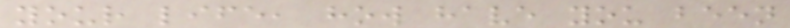your life, how have you been
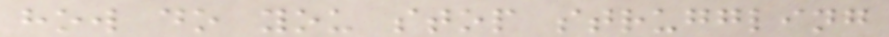how do you stop struggling
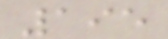195
